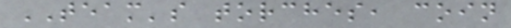TEAM's torches, coin
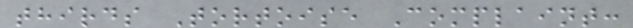thirds Tortoise Complaint:
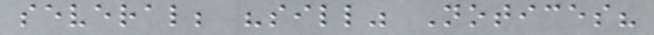several; "sill" Notices?
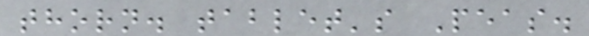thorn. tablet's Peas.
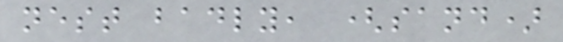nest badly, (sand)
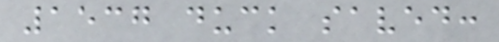1537 duck saved:
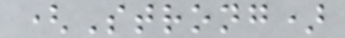(Strong)
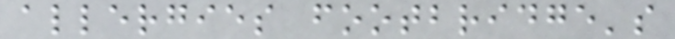allergies footbridge's
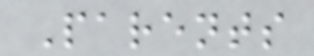Parents
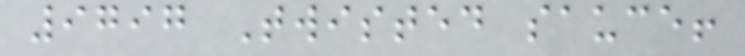9797 Twisted sauce!
